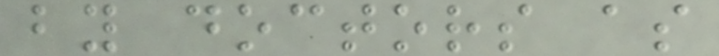by doctors as
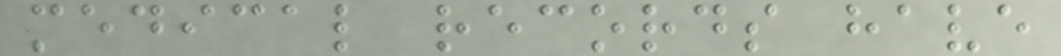medical records have
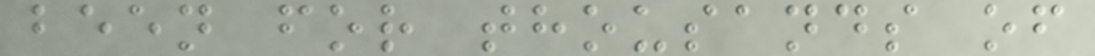been for thousands of
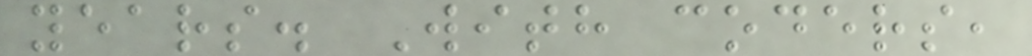years. With coders,
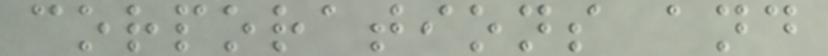corporations and
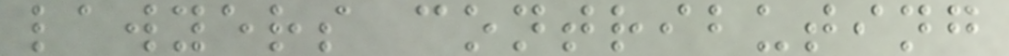lawyers contributing
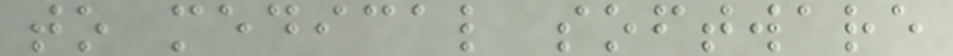to medical software
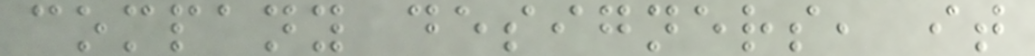company designers, it
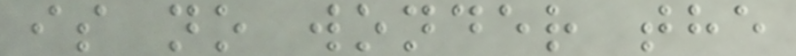is no wonder the
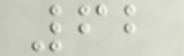62
